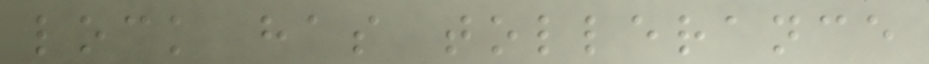lock has tollerance
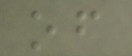of
